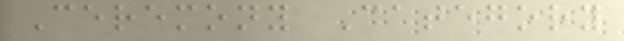Ceremony Category
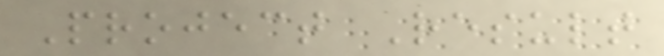Project Result
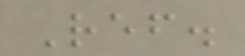Ref.
